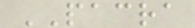PACRA
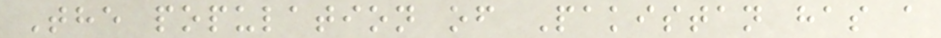The population of Pakistan has a
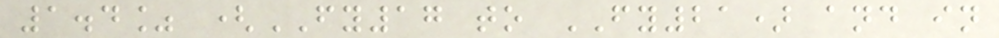1.4% (FY17 to FY21) and in
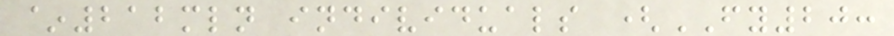~212mln individuals (FY20:
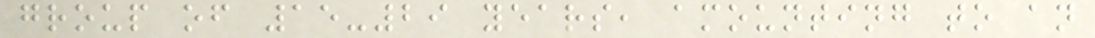group of 15-29 years, amounting to an
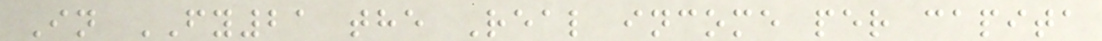In FY21 the Real income per capita
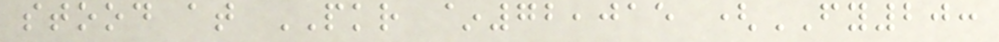stood at PKR ~72,015 (FY20:
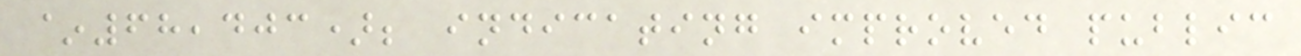~68,403); indicating improved public
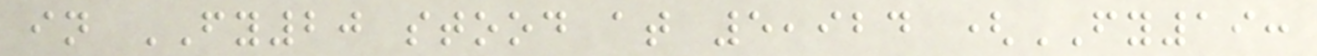in FY20 stood at 5,924 (FY19:
